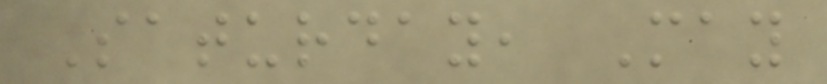Saturday, May
